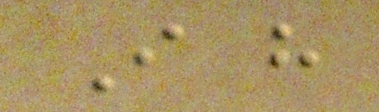I have
